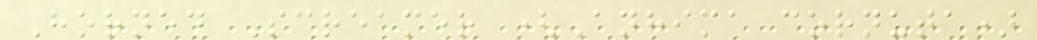Horned Screamer (Anhima cornuta)
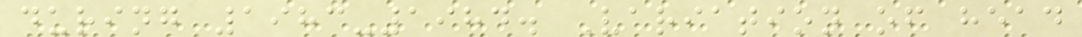during 1983-1984. Variation of head
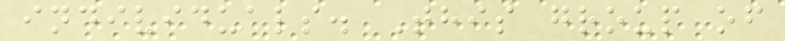individuals. This group of
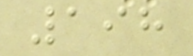198
